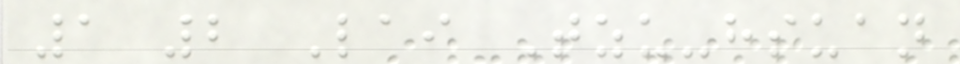1 2 Lai Tzu-hsuan
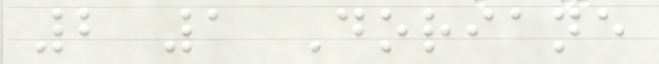2 1 Doriane
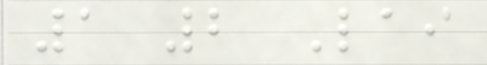1 2 Lai
